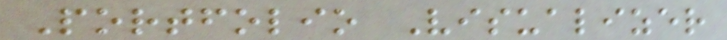Portfolio Visualizer
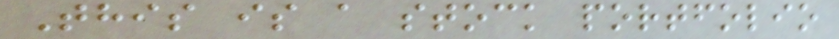This is a stock portfolio
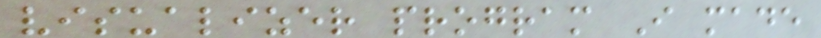visualizer program I made
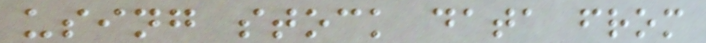using stock data from
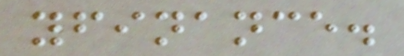yfinance.
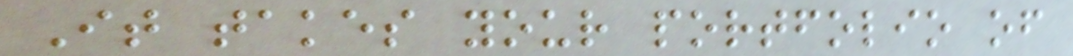It takes your portfolio of
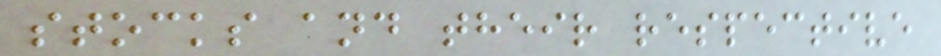stocks and their respective
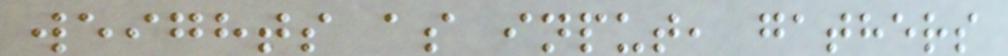weights as input, gathers
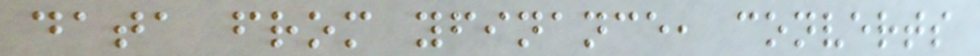data from yfinance, converts
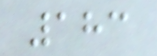183
